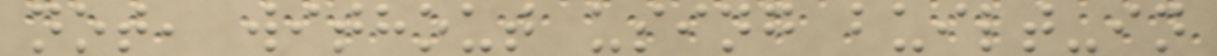not, without using built-in
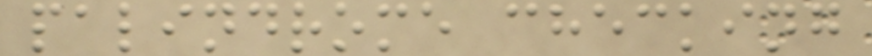palindrome checking
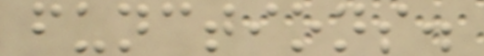functions.
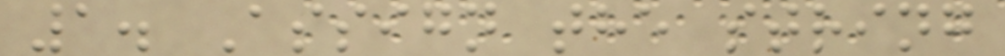1. Assign the string
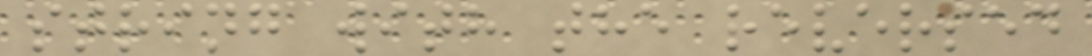string with the reversed
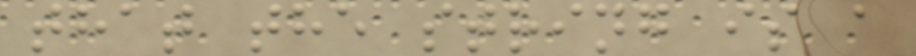that the string is a
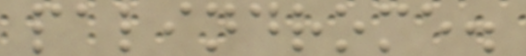palindrome.
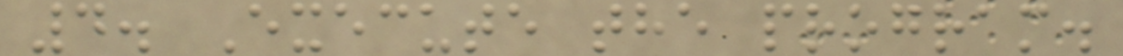4. Execute the program.
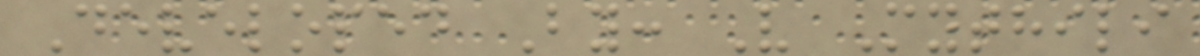Developed By: V Mythili
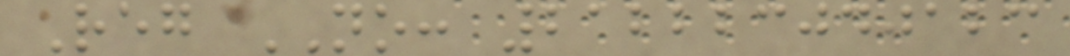Reg NO: 212223040123
